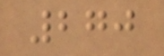270
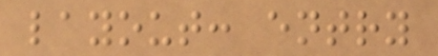layout: entry
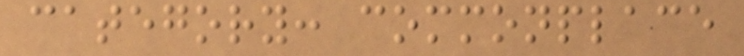category: commonplace
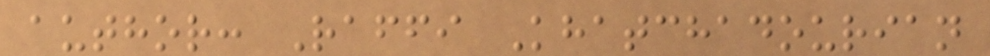author: Raffi Khatchadourian
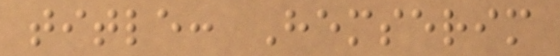title: Hemserim
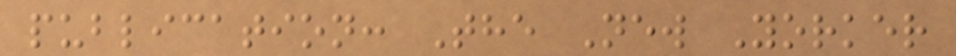publication: The New Yorker
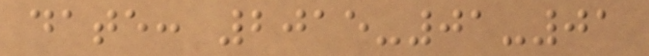date: 2015-01-01
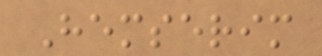Hemserim
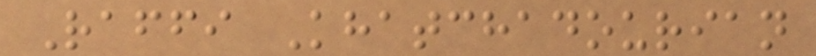Raffi Khatchadourian
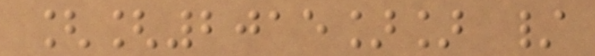[[2015]] /
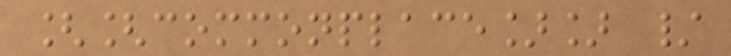[[commonplace]] /
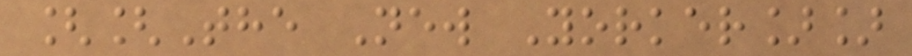[[The New Yorker]]
